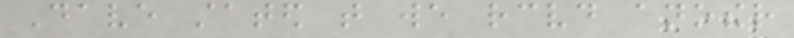Dave stated that we received another
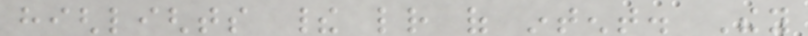highlights their letter of intent. They
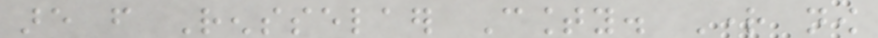are from Rensselaer County. Right now
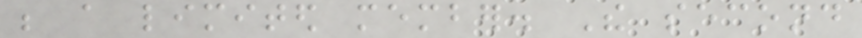be a limited member. The second
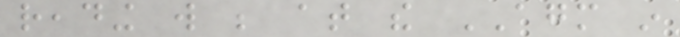reading will be at the AGM in
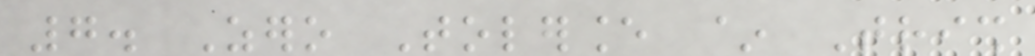7. Zero Tolerance ~ Trish
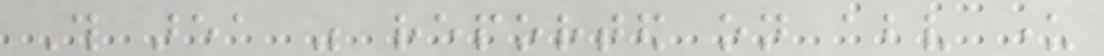This area was reported on above under
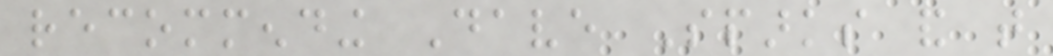recommending Dave Sparks and that
